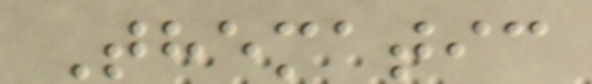Thematic
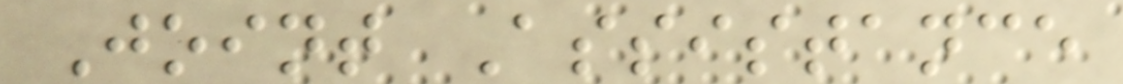Joint Assistance
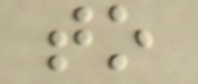to
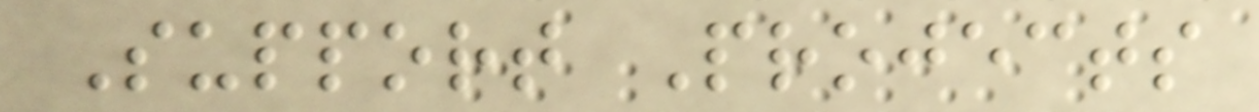Support Projects
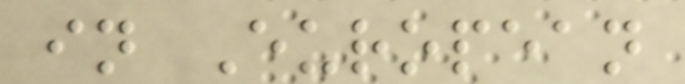in European
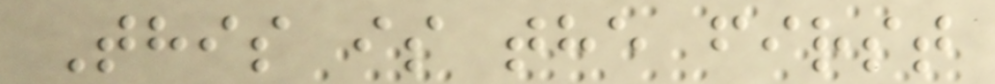This is the first
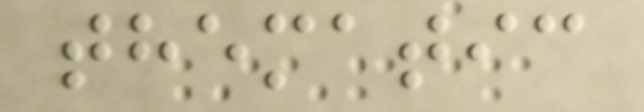thematic
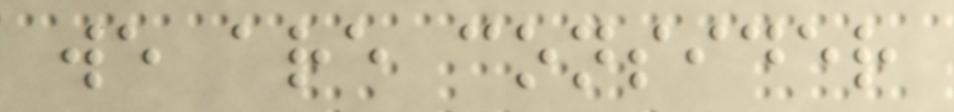we are consider
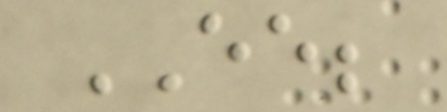EE;
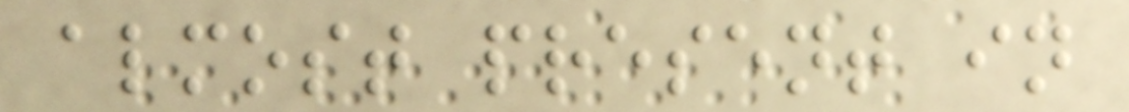almost present in
